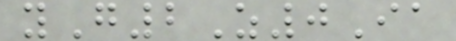yG2Z0Ia
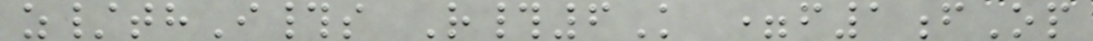z/thI#s R#6K =f1fOp
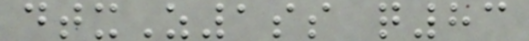dtxZ1ss q83
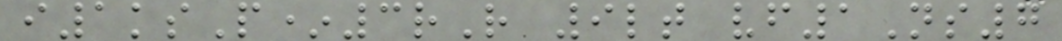i1ksP*3rR 9lt vf1Ns7
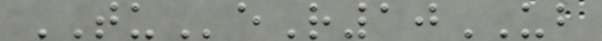TUeR10UB
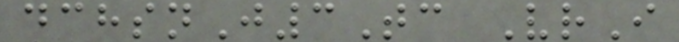dchsnJ3Tc VrI
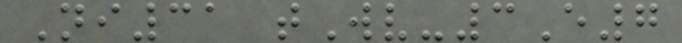Ni31 tWv-3E7
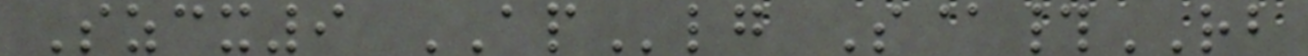Szcx9 APlg S@#RB
